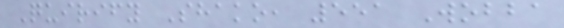Quirify Shako, 551 Wobba
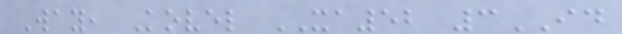Way, Kovel XA52 3ID
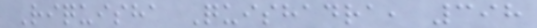Riquisha Quishadra, 398
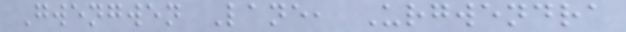Gwengwen Lane, Urgwendra
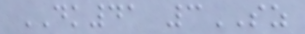DK41 3SZ
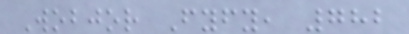Wobjor Fyfy, 782
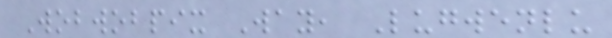Wobwobpix Way, Lugwenlu
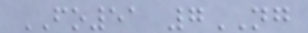FO51 7NG
